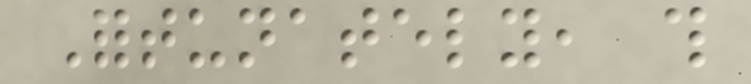Fortunately, this
